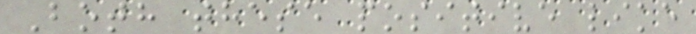Both these positive like
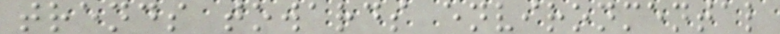trends towards environmental
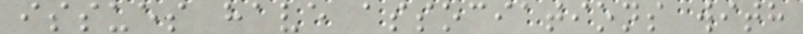issues have associations with
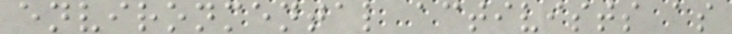environmental activists as
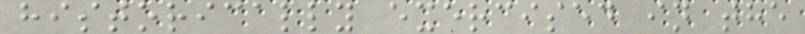historically exercised in the
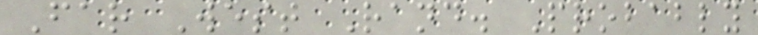Far West Rand. Probably
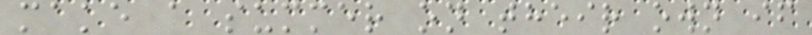make a summer on their own if
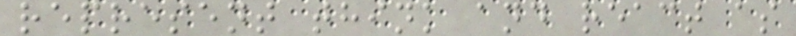represent think and react as
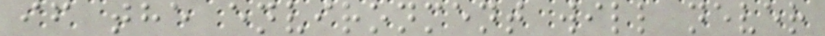if the environment will never
